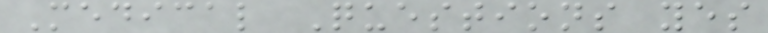Medical Questions yes
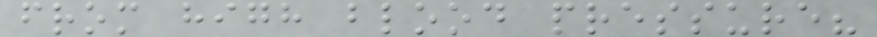from high blood pressure?
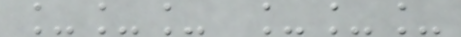___ ___
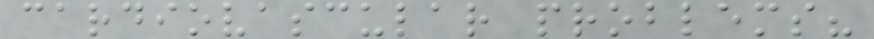cardiovascular problems?
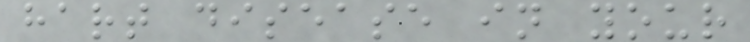hart disease in your
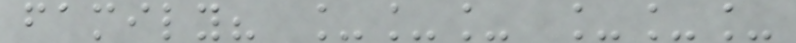family? ___ ___
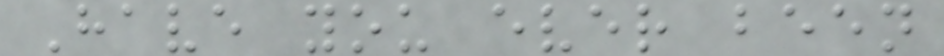Have you ever been
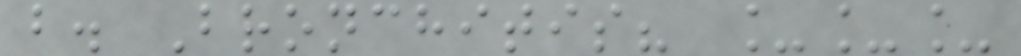b. Bronchitis? ___
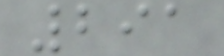291
